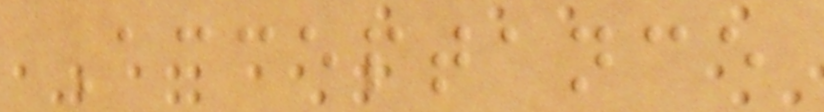Acceptance
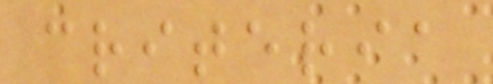criteria
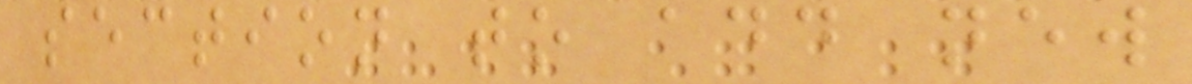section to add new
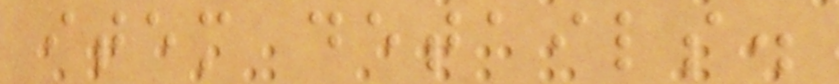item details.
